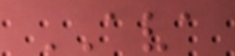AVA
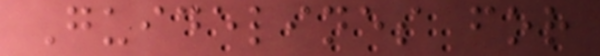Guidelines for
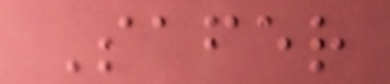Safer
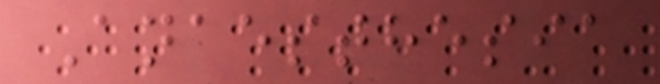Anaesthesia
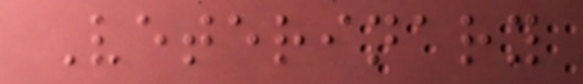Veterinary
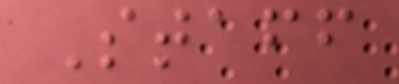Staff
